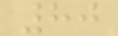80
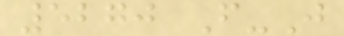5270 F-J
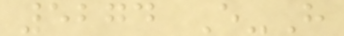5274 E-H
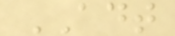ADT
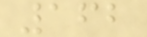162
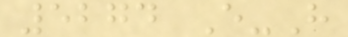5274 E-H
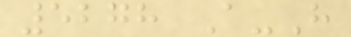5278 A-H
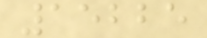15225
